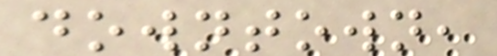downtown,
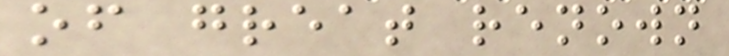of great renown
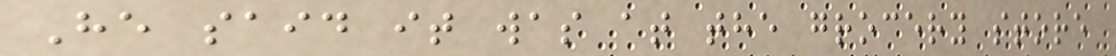He said it was at the grocery store
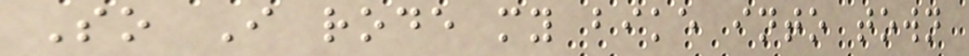So I rode my bike into town
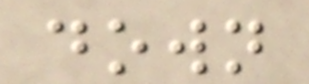down
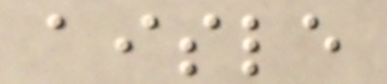aisle
